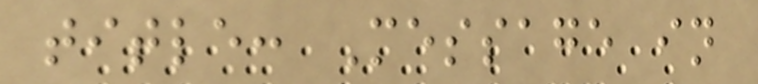title: Message in
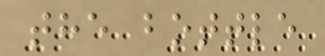the bottle
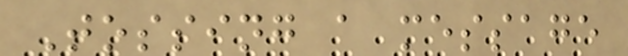Tossing a message
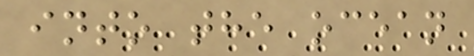into the ocean
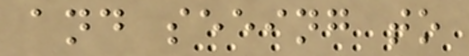and seeing to
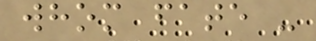whom fate -
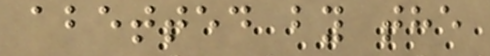abetted by the
